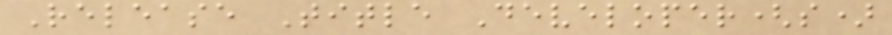Release Title Developer(s)
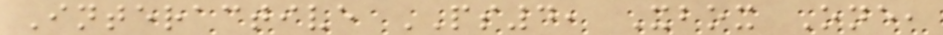Interactive PS4, Xbox One,
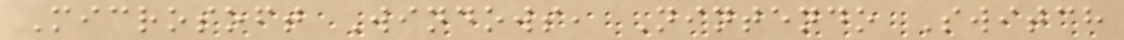Microsoft Windows, Nintendo Switch
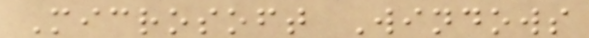Microsoft Windows
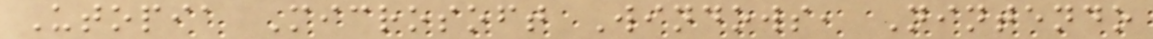Utopia Microsoft Windows, Nintendo
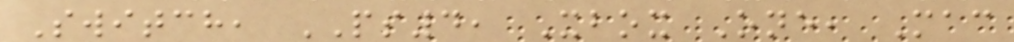Switch, PS4, Xbox One, Mac
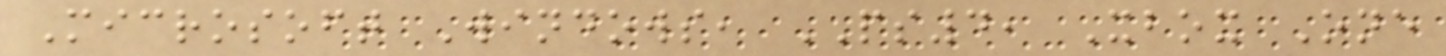Microsoft Windows, PS4, Xbox One
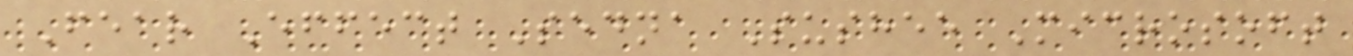Fear Effect Sedna Sushee Microsoft
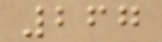267
